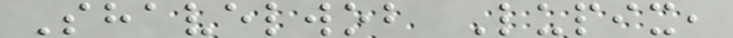Shavelwob Lupix,
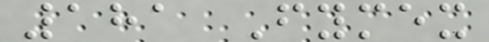181 Fymex
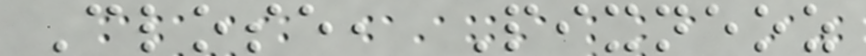Close, Pixneoz
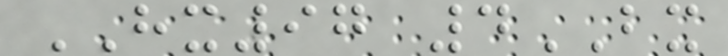HX97 4BX
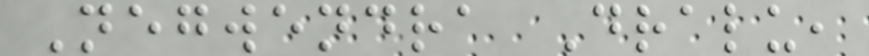Negwendra Dralu,
